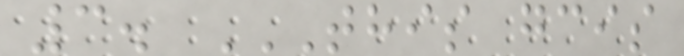3. THIS GCIS
